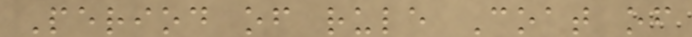Period of rule Coat of
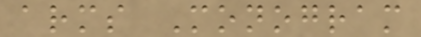arms Monogram
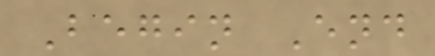Begin End
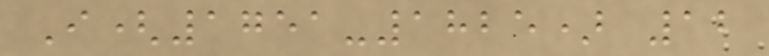I(1751-1825) 12
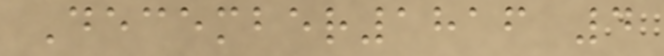December1816 4
